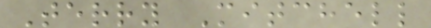Terry Mitchell
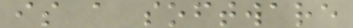is a software
